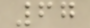67
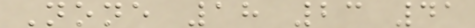None 18 23 41
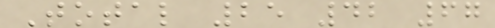Total 25 42 67
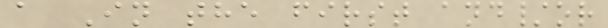a In the first and/or
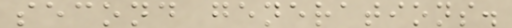second generations.
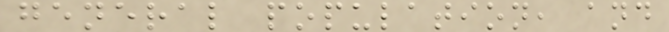general population, and
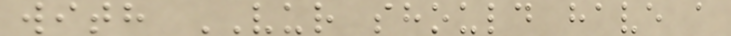with VUR should have a
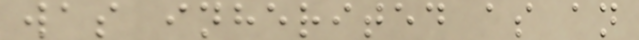was inherited as an
